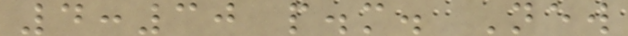4:30 p.m. New
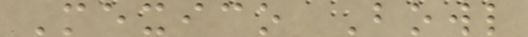Mexico Bowl
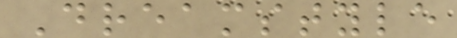Dreamstyle
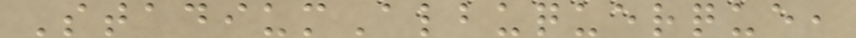StadiumAlbuquerque,
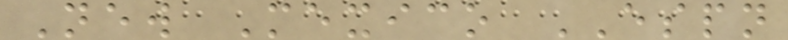New Mexico ESPN
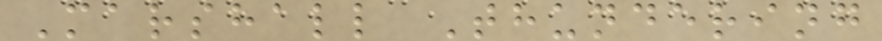Marshall Thundering
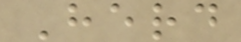Herd
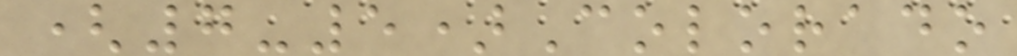(7-5)Colorado
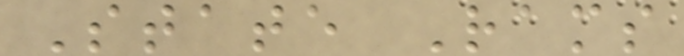State Rams
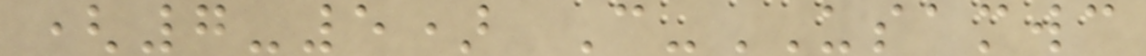(7-5) C-USAMWC
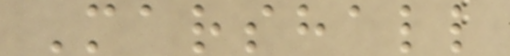Marshall
